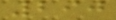290
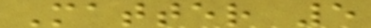Matter 5
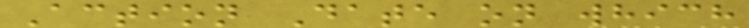Action Date on which
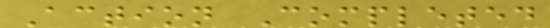Action Completed
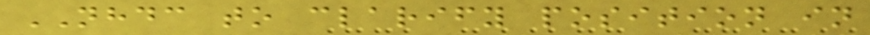NHDC to clarify position in
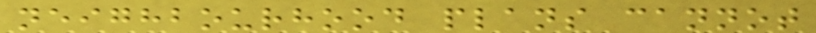neighbourhood plans cannot
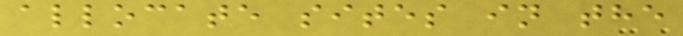allocate sites in the
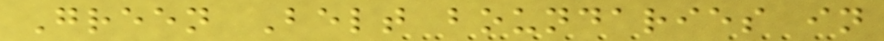Green Belt boundaries in
